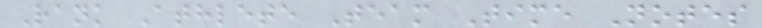Rank Athlete Team Time Notes
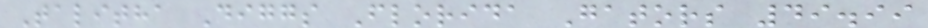Talitha Diggs Florida Gators 49.99
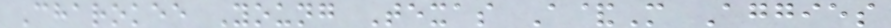Charokee Young Texas A&M Aggies
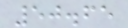50.65
